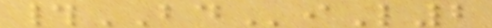#BDiL2
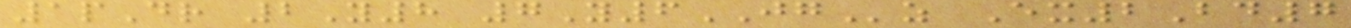1pDr 2Y8 7Y6JGz Ex2Bd7
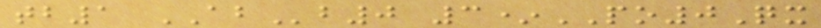tb1 ABb0 3*PO0Qx
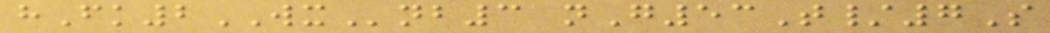hFk2WXnb3 nG53T/7S
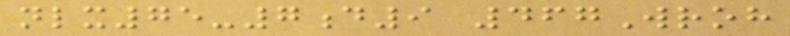nlx75-7d9 467Wroh
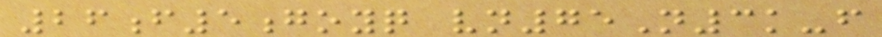26f5goyq vn75N3k-f
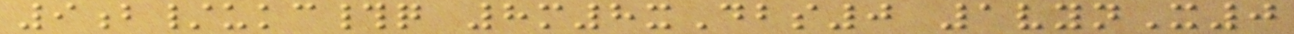9b/ukc#q 8m8xDbs0 1vynX0
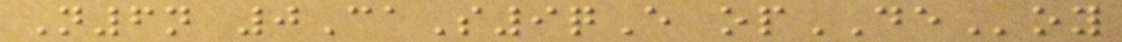N6n 0CaS9qE opDEoy
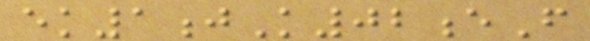ek1jK02eF
